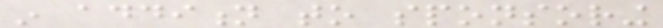in addition to sponsoring
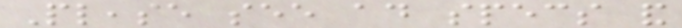Please see ad specs and
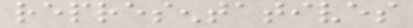representatives
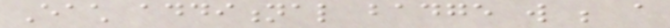Each additional badge will be a
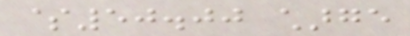$50.00 charge
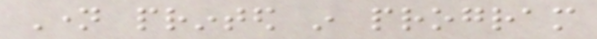Name printed in program
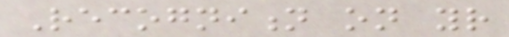Recognition on your
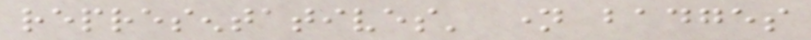representatives' name badges
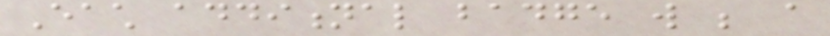Each additional badge will be a
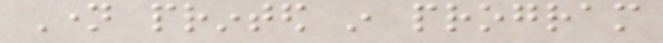Name printed in program
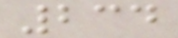234
